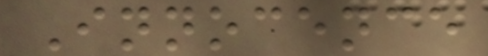Innocence
